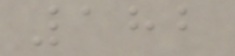182
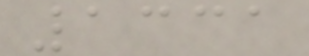1331
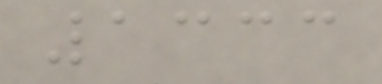1333
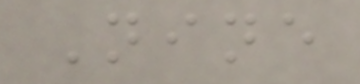Nine
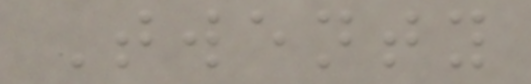Twenty
